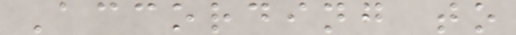According to
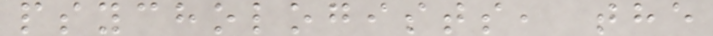psychologists, the
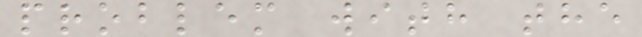problem with the
